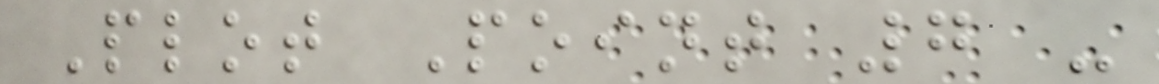Plot Point 7 -
